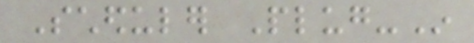Scheduler Plug-In
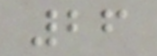26
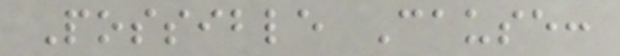Possible Cause:
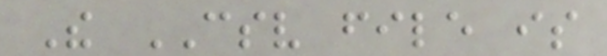The CSV file is
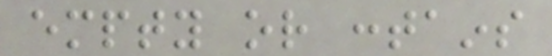empty or contains
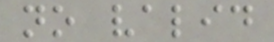no valid
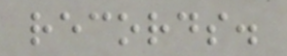records.
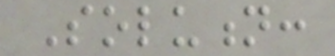Solution:
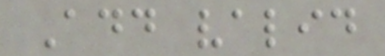Add valid
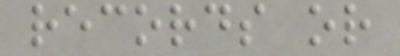records or
